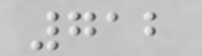712
